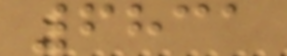6831
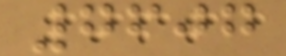7607
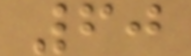60
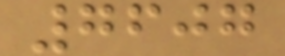7607
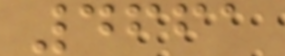4661
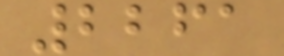2261
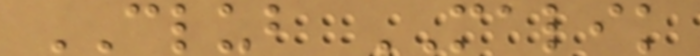CLUB MALIK
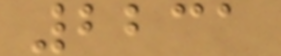2231
